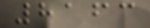8163
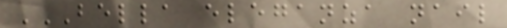BELLA ELEGANZA NAIL
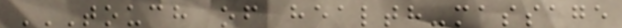TOUCH OF HEALTH-MASSAGE
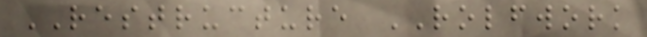RESTRUCTURE ROLFWORK
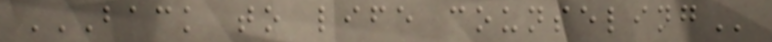BACK TO LIFE COUNSELING
